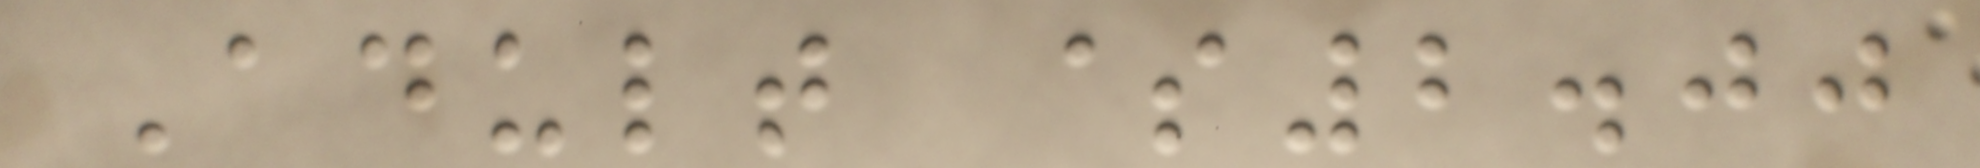Adult $2.00
